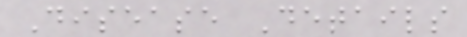Disease Details
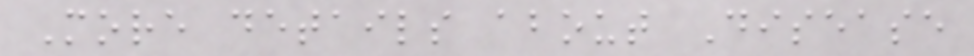More details about Disease
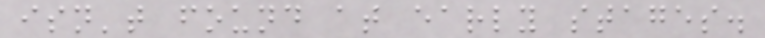isn't found at early stages.
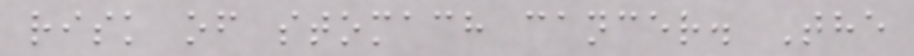risk of stomach cancer. The
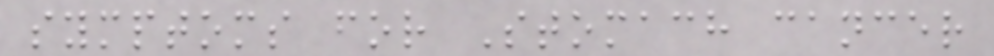symptoms for Stomach cancer
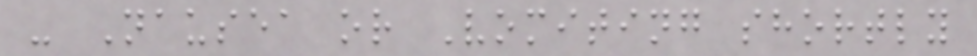- Nausea or Vomiting shortly
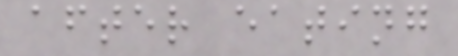after eating
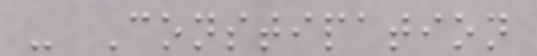- Constipation
